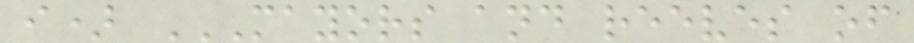i) MAYORS AND REEVES OF
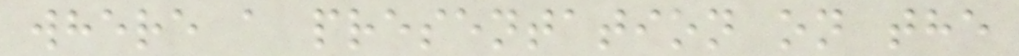where a presentation on the
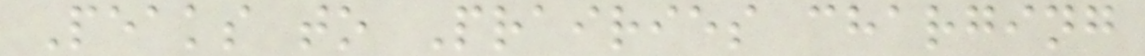Peaks to Prairies charging
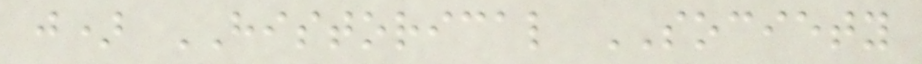j) HISTORICAL SOCIETY
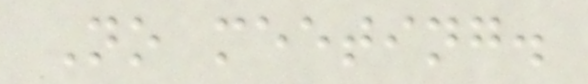No meeting.
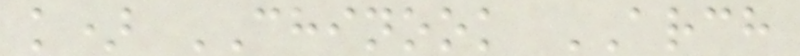k) CHINOOK ARCH
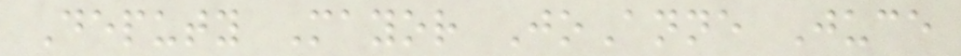Deputy Mayor JoAnne Juce
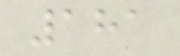181
